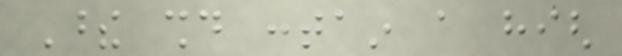These should contain a high
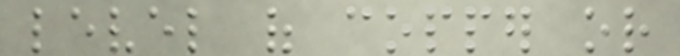level of copper or
